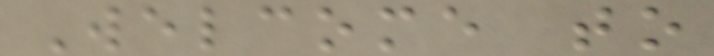Welcome to
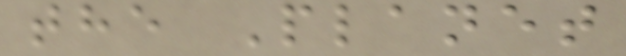the Planet
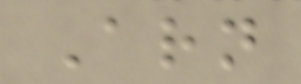Arn
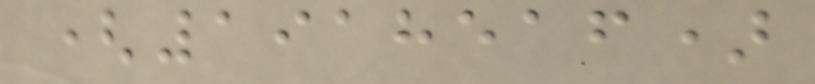(1918516)
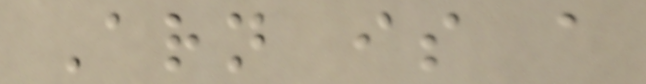Arn is a
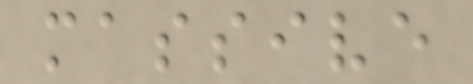massive
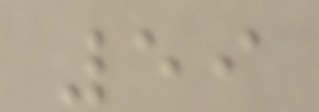59
